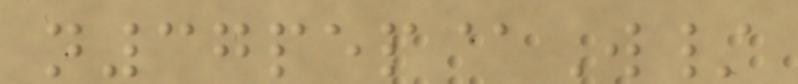n37pep@W/
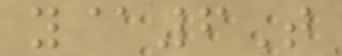y@6T
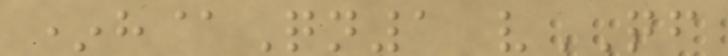*h@Qn1 vQF
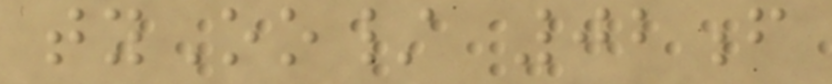tyOo/ 02f
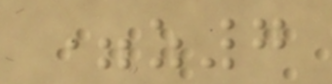=z7
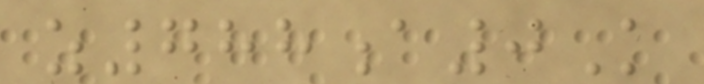z788a0K
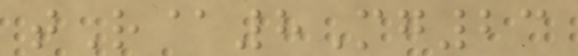tR@8Mg23
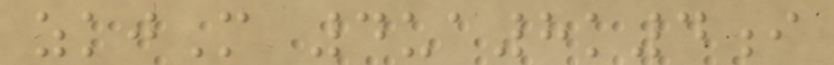zkjM 4ua8k4i
